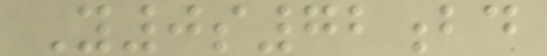Y0s72bd
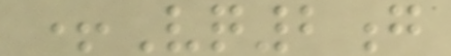+Vq2g
